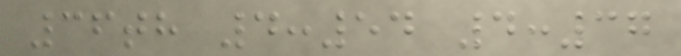36th 4:54 4:37
